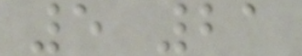5 21
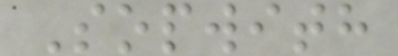Sopwith
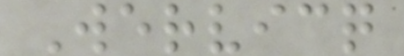Wervicq
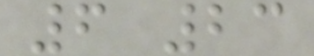6 23
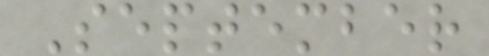September
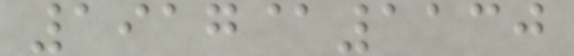1917@1130
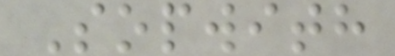Sopwith
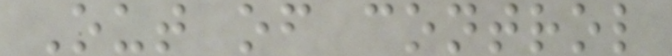Out of control
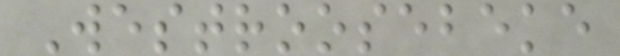Westroosebeke
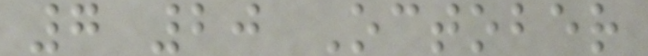7 20 October
